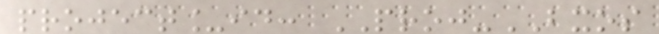project_id: PROJ-BXOS
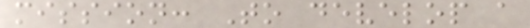mission: To develop a
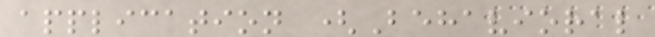application (Behavioral
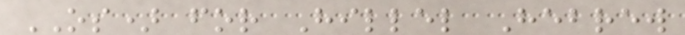OS) for Hillel Hebrew
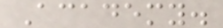Academy.
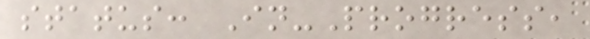status: In-Progress,
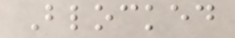Blocked
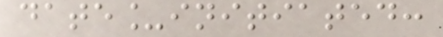date_initiated:
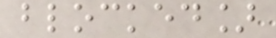blocked]
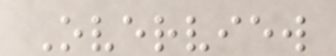Overview
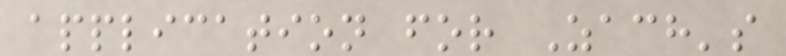application for Zach's
